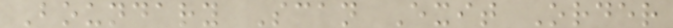Boundary Scan Exit Order
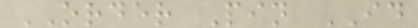ORDER Pin ID
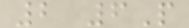2 6P
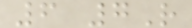6 7R
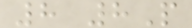8 8P
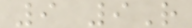9 9R
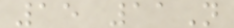15 11N
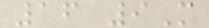16 9M
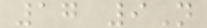17 9N
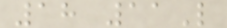18 11L
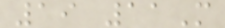19 11M
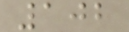102
